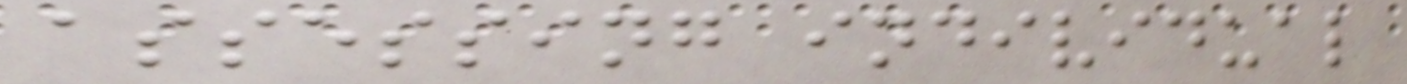assessing individual
